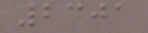2301
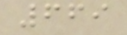669
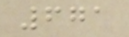671
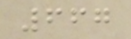667
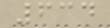634
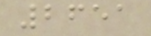2651
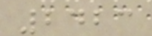2423
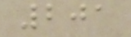201
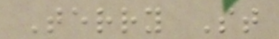Terry St
